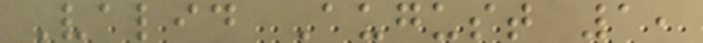Valid August 1,
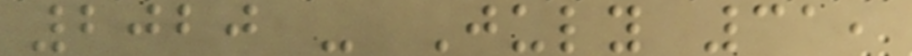2020 - July 31,
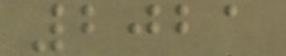2021
